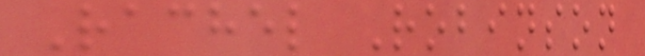Rachel Robinson
